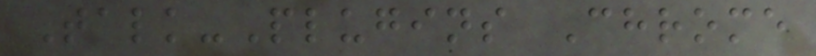Talk-Plugins Chrome
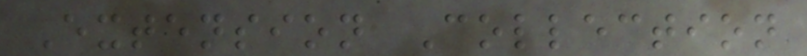Extension Collection
